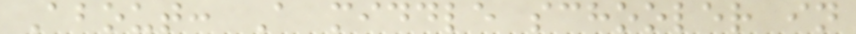About: A middle schooler in
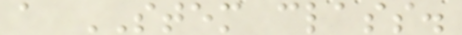a STEM class.
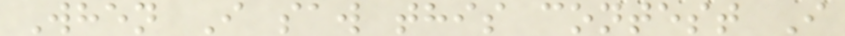When I saw this contest I
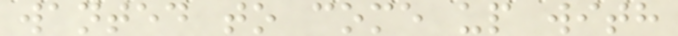wanted to come up with
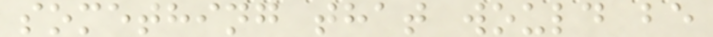something that would be
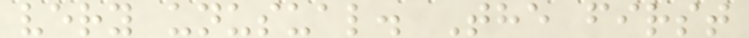very unusual. The first
